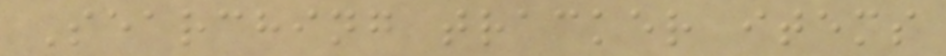Searching tracker items
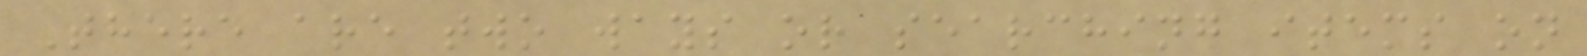There are two ways or searching items on
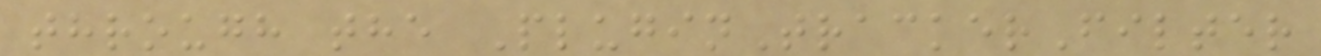through the PluginTrackerFilter
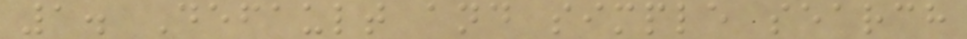1. Default and simple search
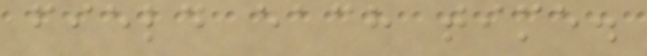field each time.
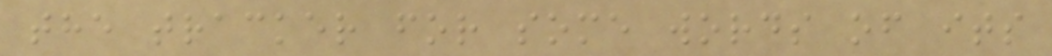the tracker for some words of its
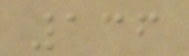136
